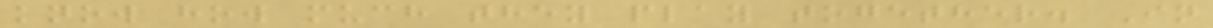know how much they play together. In
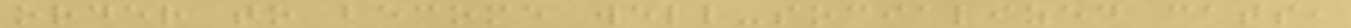order to become well-socialized cats,
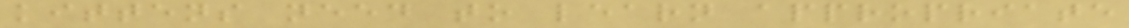kittens need to learn appropriate
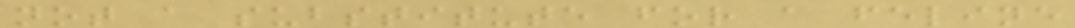not a substitute for a feline
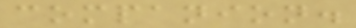companion.
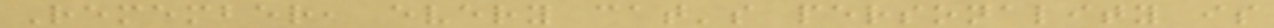Remember, every cat's personality is
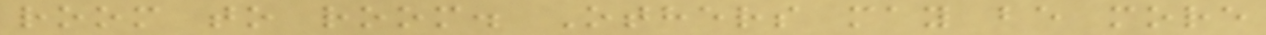room to room. Others may be more
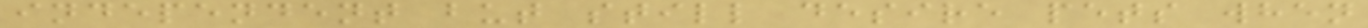independent but still desire pets when
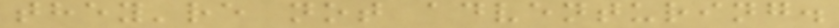they're not adventuring.
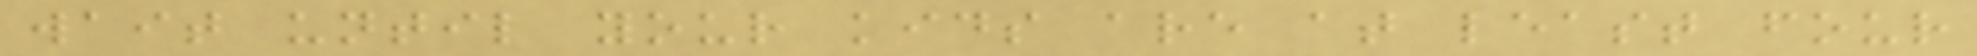wait until your kids are at least four
